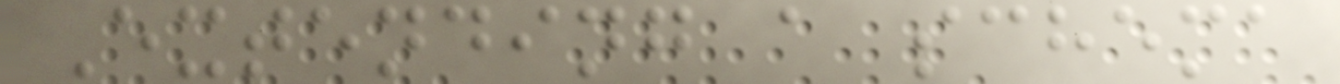Extending a schema
